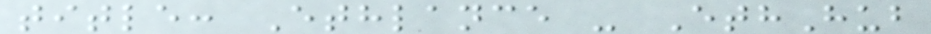title: Ethlance - EthHub
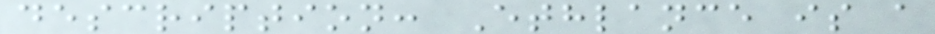description: Ethlance is a
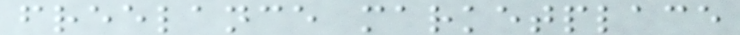freelance marketplace
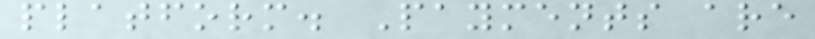platform. Payments are
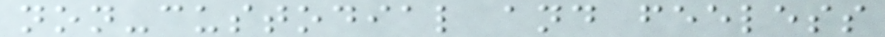non-custodial and feeless
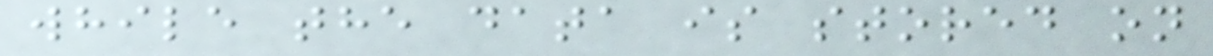while the data is stored on
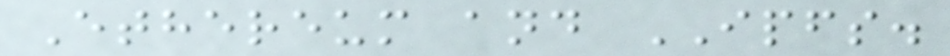Ethereum and IPFS.
